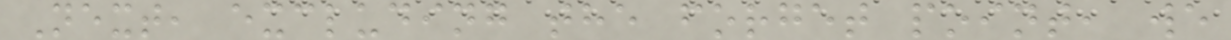Next, excluding the forget point, we
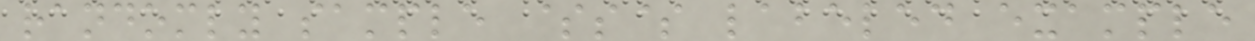randomly sample $s$ labeled example
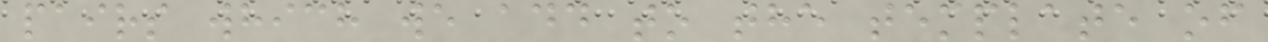pairs which we add to the template of
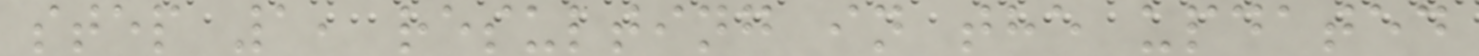step 1, resulting in the updated
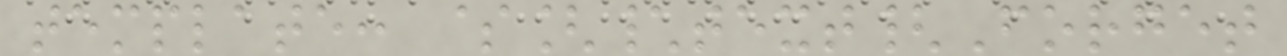template: $[\text{Forget
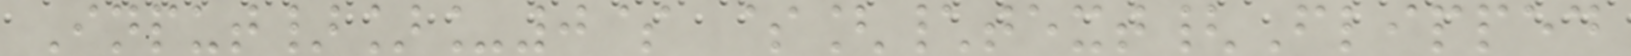Input}]_0$ $[\text{Flipped
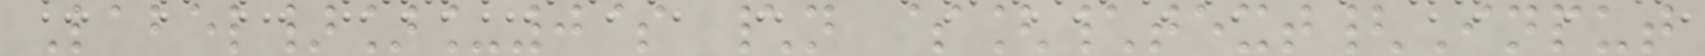Label}]_0$ \n $[\text{Input
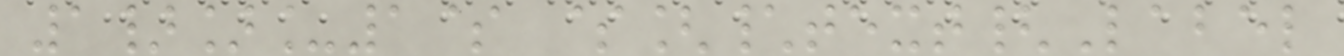1}]_1$ $[\text{Label
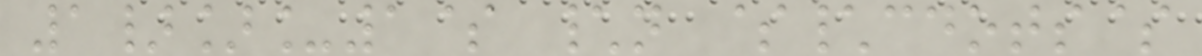1}]_1$ \n $\cdots$
